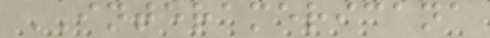INTERAMERICANA
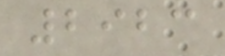2923
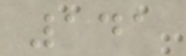141
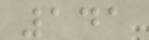141
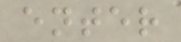enter
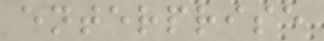enterprise
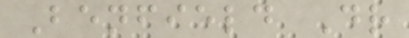Benfield Dr
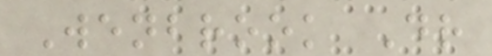Wenbrook Dr
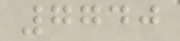7740
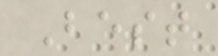Best
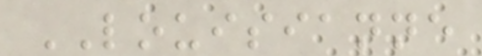LOUISIANNE
